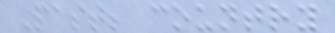Past; country
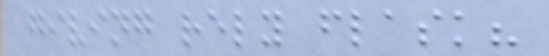giving rely flask?
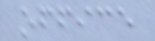office
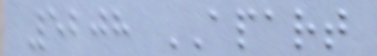5208 APART
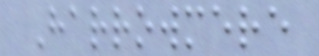Harrowmere
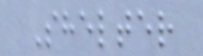Shelter
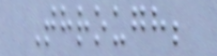Through;
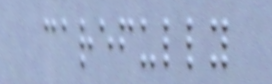carefully
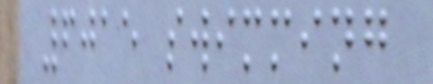6015 swimming
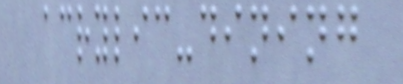acrylic-dining
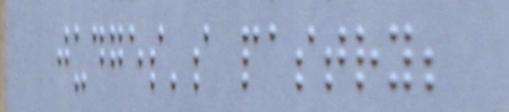judges's pastry;
